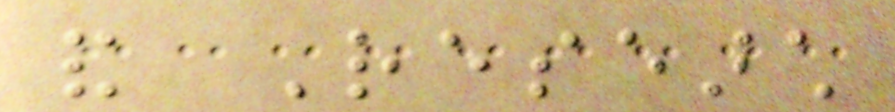and Research
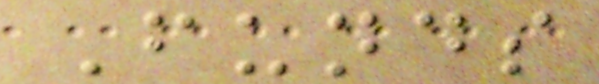Funds
